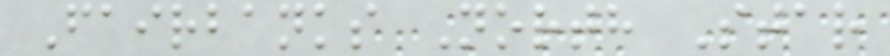Fairbanks North Star
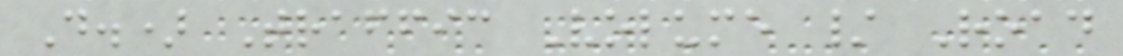D.) Traffic Volume / Road
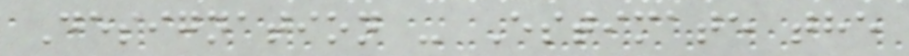Designation - Estimate the
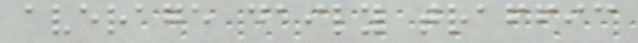average daily traffic
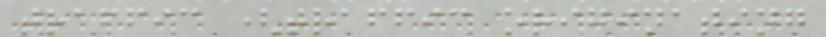traffic (traffic originating
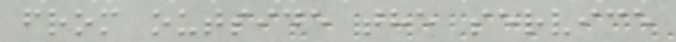from outside the service
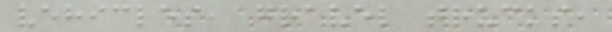vehicles, gravel trucks,
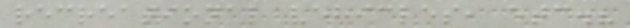recreational vehicles, etc.?
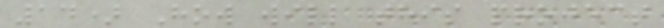14) How will this project
